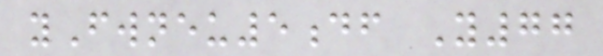yFwneu5df Y77
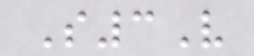S3V
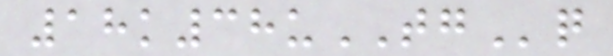18k38uTGq
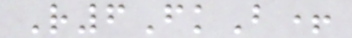R6FkB+
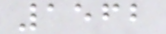1562
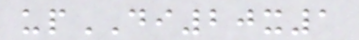upDI20x1
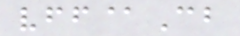vff@Cb
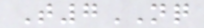T7NQ
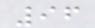96
